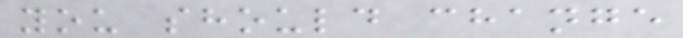you should change
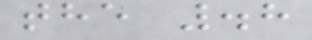the .8
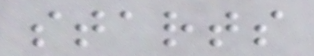starts
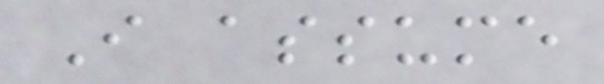I assume
